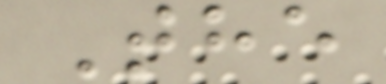The
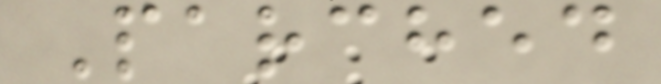Parched
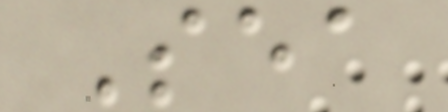Sea
